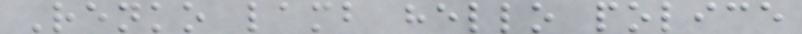Renko lamb hello police
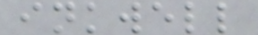inkwell
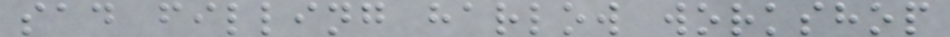sad filling harlow workshop
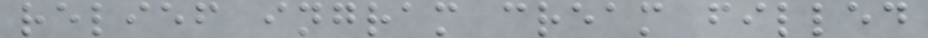relief ingram cream filled
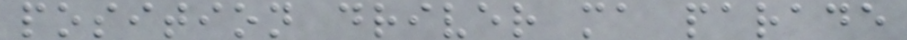position driver ma parade
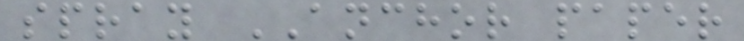spray ANCHOR paper
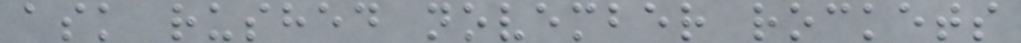ask rushed november rockets
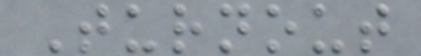Turnout
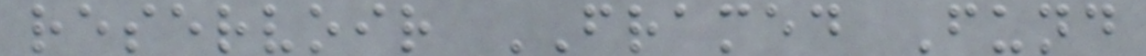reservoir FRAMED Fund
